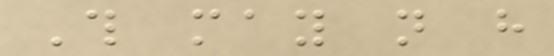This may not have
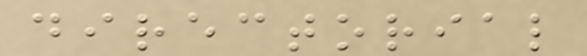directorial
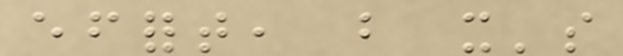effort, but it's
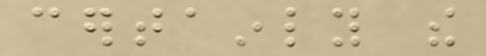certainly the
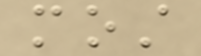most
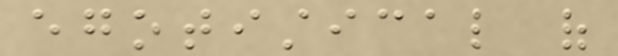egotistical of
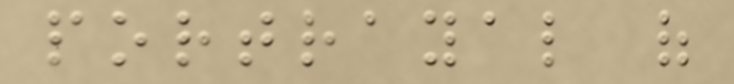portrayal of
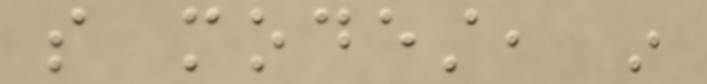so modest, in
